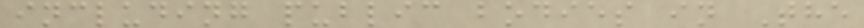including public bodies in The
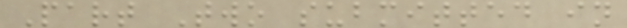Part Two submitted in
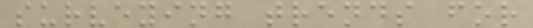surveying trends for
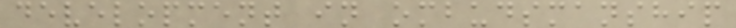development in ombudsmanship
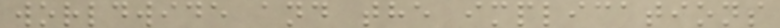worldwide and the implications
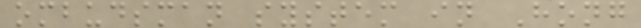ombudsman system in Hong
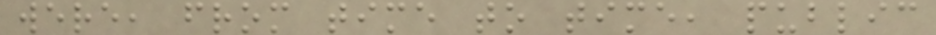were, from time to time, public
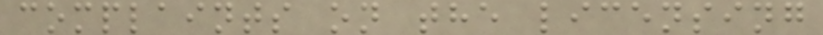complaints on the licensing
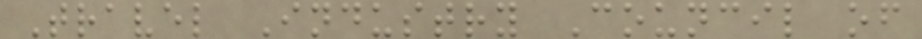Travel Industry Council of
